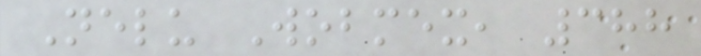Nelu Wobmex, 388
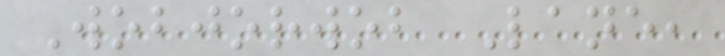Wobjorwob Lane,
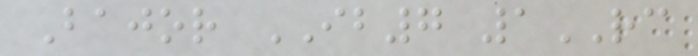Bajor IB7 1RC
